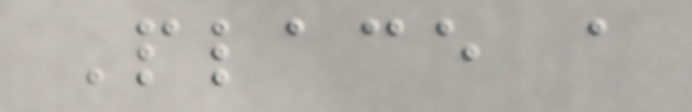Place a
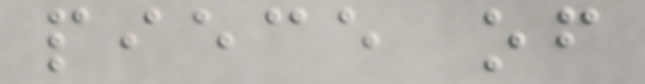piece of
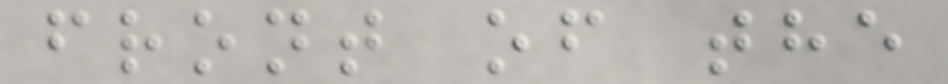front of the
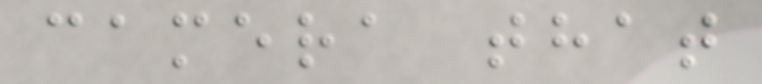camera that
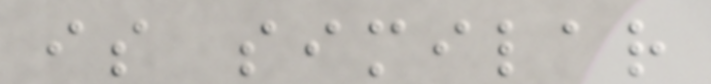is similar
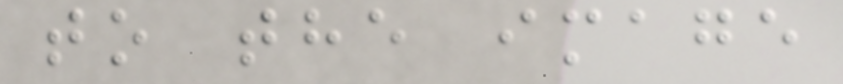to the image
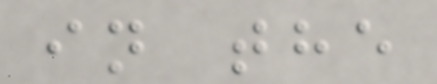in the
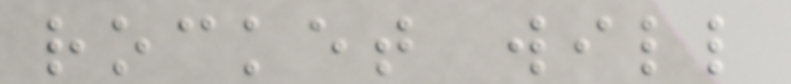rocket will
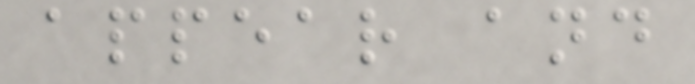appear and
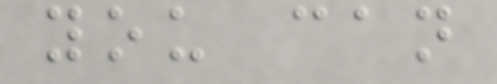you can
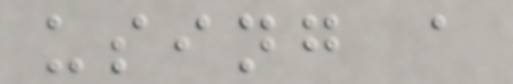using a
